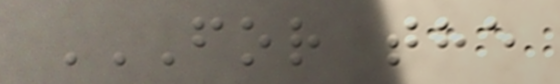FOR THE
